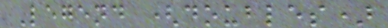Legend (doubles)
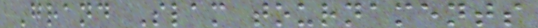Grand Slam tournaments
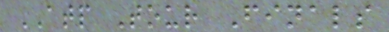ATP Tour Finals
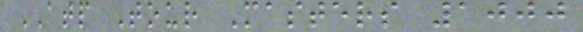ATP Tour Masters 1000
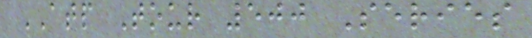ATP Tour 500 Series
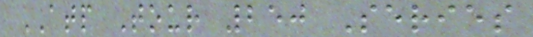ATP Tour 250 Series
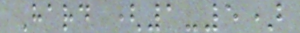Hard (1-5)
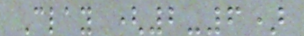Clay (2-6)
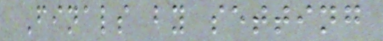Finals by setting
